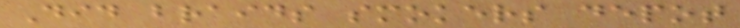Did braids smokers depot
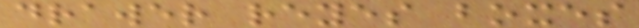drawer reyes boxes
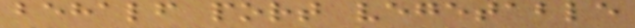behalf port vegetable
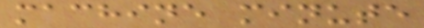machine minute
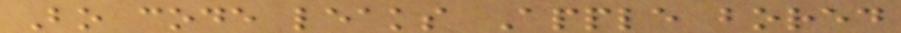Bo code leaks Apple bored
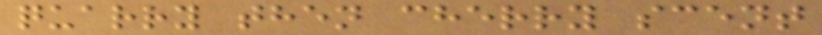quarry then cherry scent
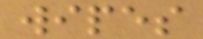wipes
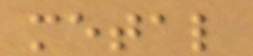metal
